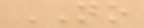NO
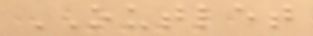OUTLET
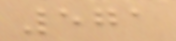571
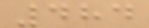484
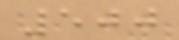500
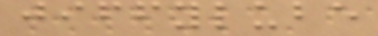jiffylube
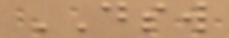DSW
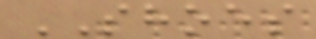SHOES
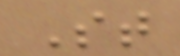St
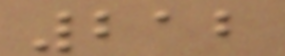212
